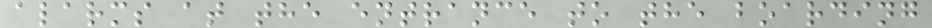alarms at the entrance to the boarding
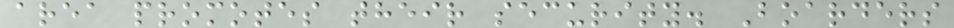area promotes their security. Boarders
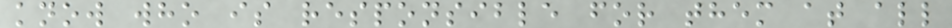know who is responsible for them at all
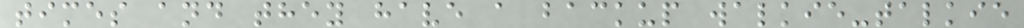times and they have a backup walkie-talkie
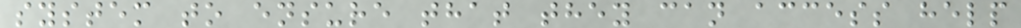system to ensure that they can access help
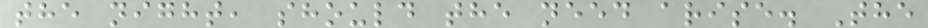the night, should the need arise. The
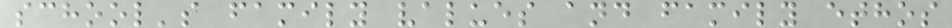school's family values and family ethos
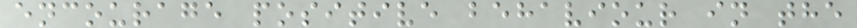encourage positive behaviour in the
